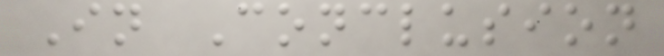In Conclusion
